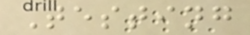Testing
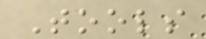Tools
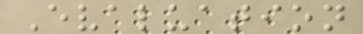Evaluation
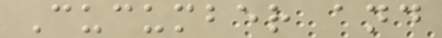Cucumber and
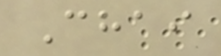Chai
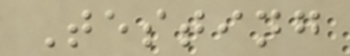Testing
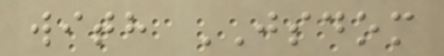with JSDOM
